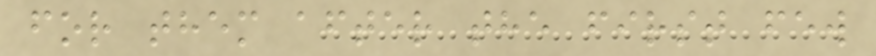for them after the first few
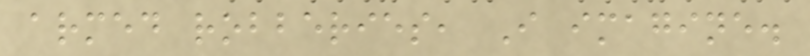armed robberies, I imagine.
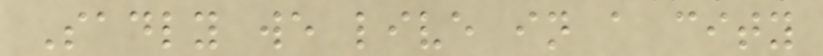Sadly we live in a city
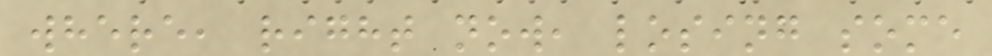where, right now, losing some
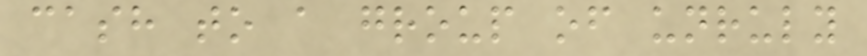cash to a group of unruly
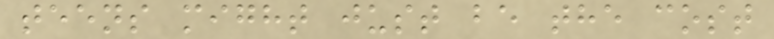teens might just be the cost
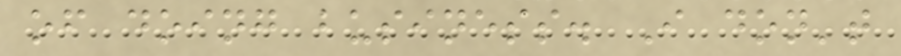of doing business. I don't
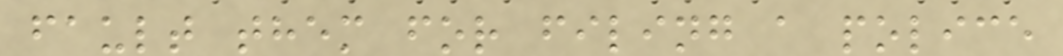fault them for filing a police
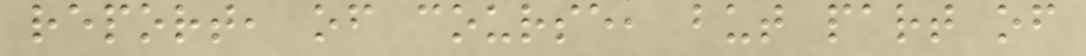report, of course, but part of
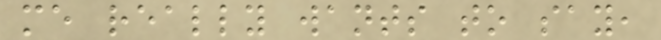me really wants to say,
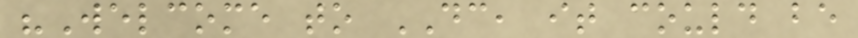"Welcome to DC, it could be
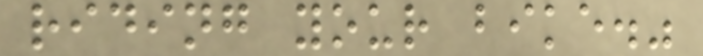riding your bike."
